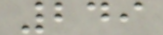249
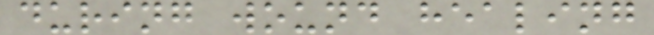during wound healing
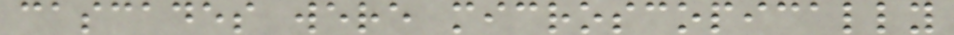cascades were microscopically
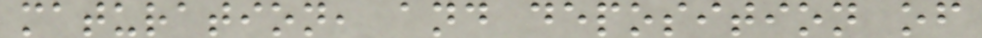maturation, and deposition of
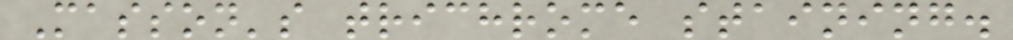Masson's trichrome staining.
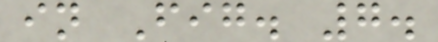in Fig. 7.
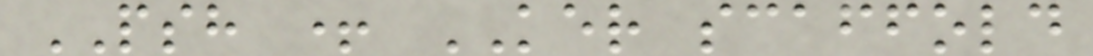PSH + KER scaffold
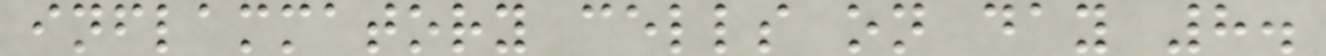inflammatory cells on day 8.
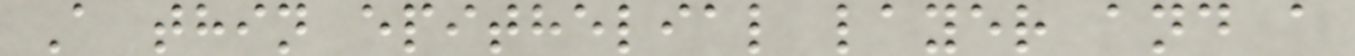A thin epithelial layer and a
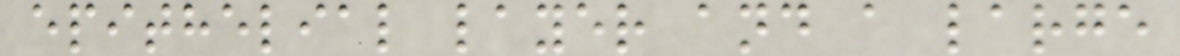epithelial layer and a large
